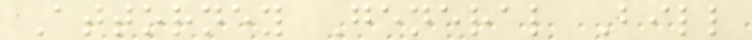Attorney General Bill
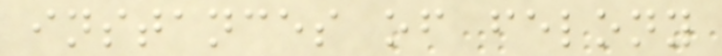instances of felony
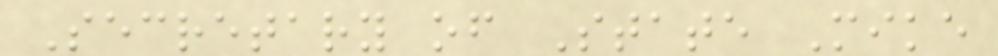Secretary of State Mike
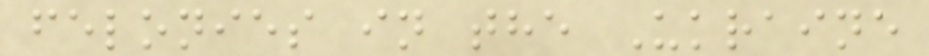felonies in the Ukraine
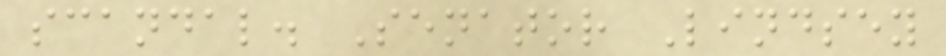scandal. Senator Lindsey
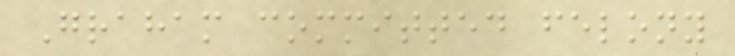Graham committed felony
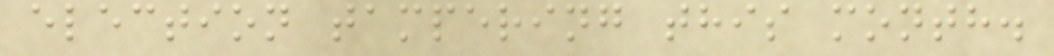election tampering this month.
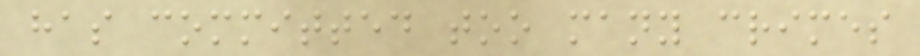has committed too many crimes
